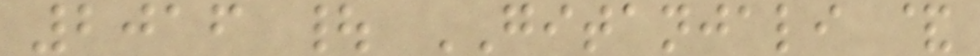2016 | GITANJALI &
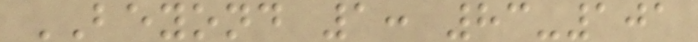BEYOND 1: 83-101
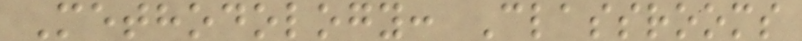Methodology: Classrooms
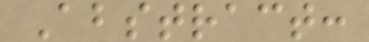Abstract:
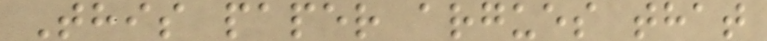This paper argues that
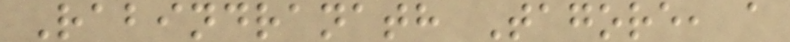Rabindranath Tagore, a
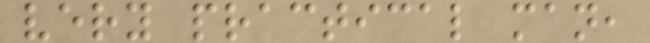very practical man,
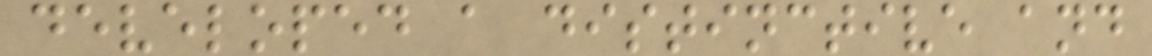developed a distinctive and
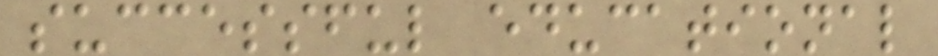successful educational
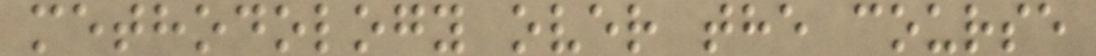methodology over the course
